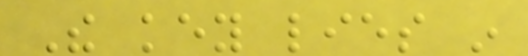The key lies in
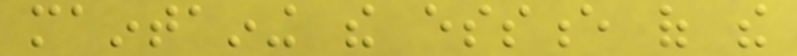maintaining the essence of the
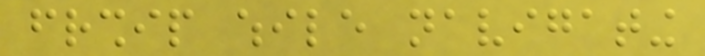friendship while navigating
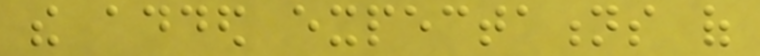the added expectations of
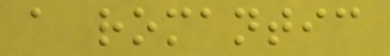a romantic
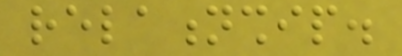relationship.
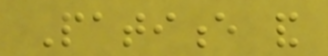Patience and
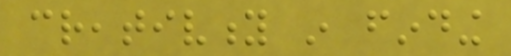creativity in finding
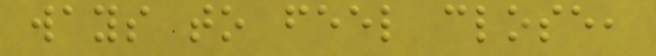ways to feel close,
